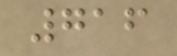716
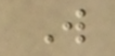W
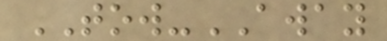TOW-AWAY
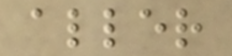aller
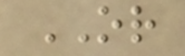OR
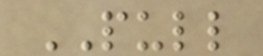PULL
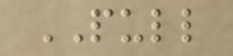PULL
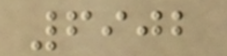6902
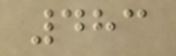483
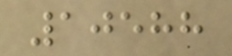10588
